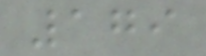179
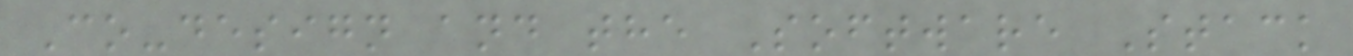Co-design and the Software Stack
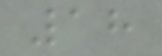18
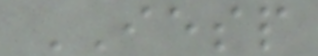IESP
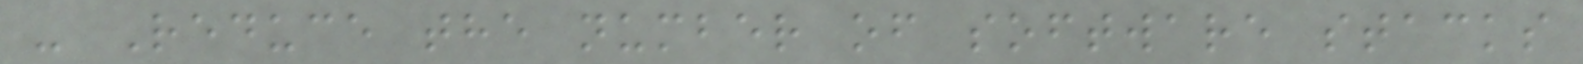- Reduce the number of software stacks
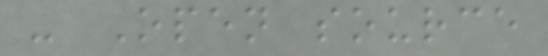- Open source
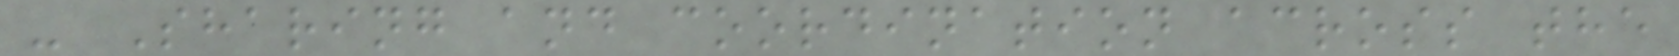- Sharing and coordination across the
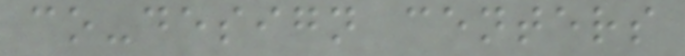co-design centers
